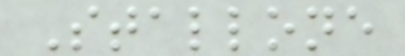Stallone
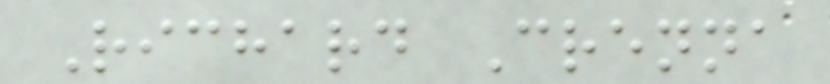Richard Crenna
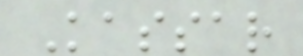Kassar
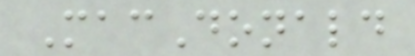MacDonald
